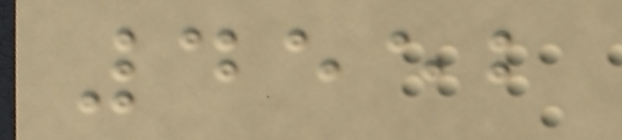4552
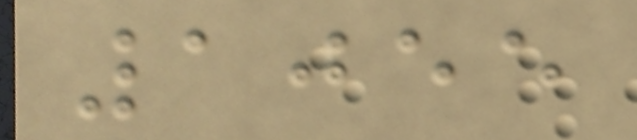1055
